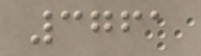3761
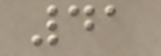41
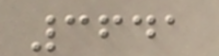3641
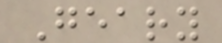Geary
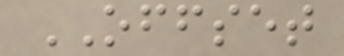OFFSET
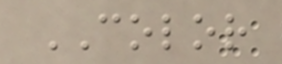COLOR
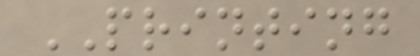PRINTING
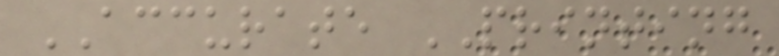ACCURATE PRINTING
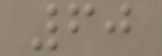60
